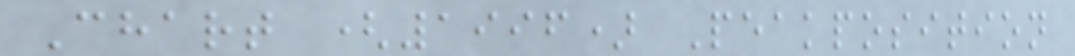Chart (1996) Peakposition
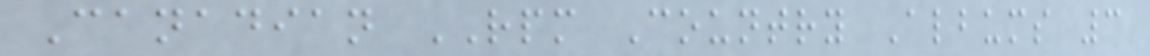Canadian RPM Country Albums 3
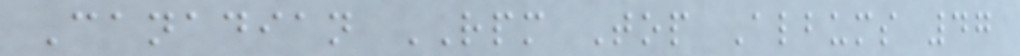Canadian RPM Top Albums 47
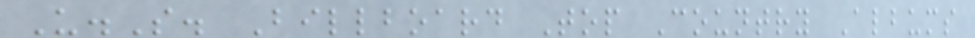U.S. Billboard Top Country Albums
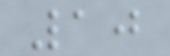10
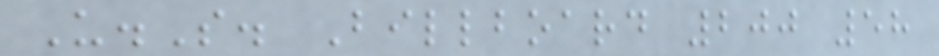U.S. Billboard 200 58
